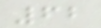62
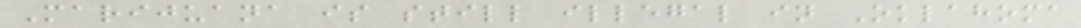Marijuana is still illegal in Oklahoma
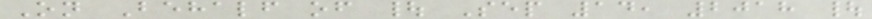On Behalf of | Sep 14, 2018 |
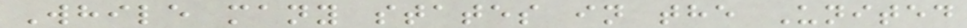While many states in the United
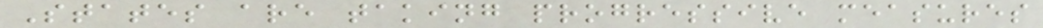States are taking progressive measures
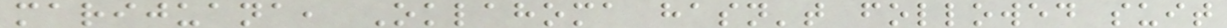marijuana, Oklahoma hasn't followed suit
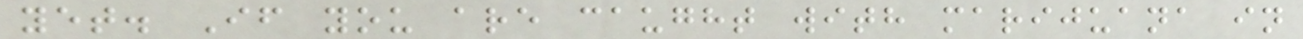yet. If you are caught with marijuana in
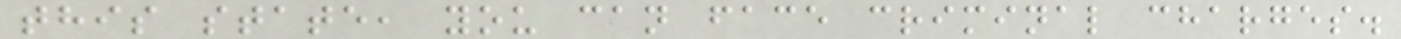this state, you can face criminal charges.
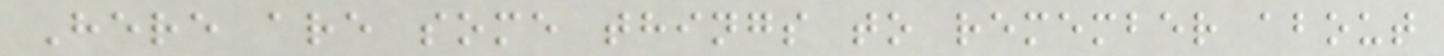Here are some things to remember about
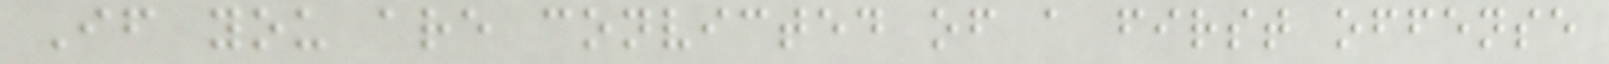If you are convicted of a first offense
